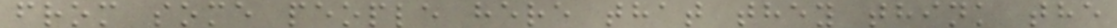from some people here that they think the
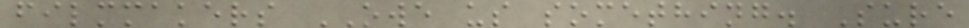filmmakers OWE us something. Sure
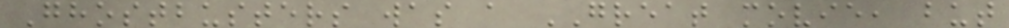Ghostbusters was a GREAT movie, but
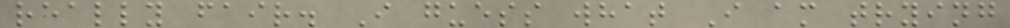really fair. I guess what I am trying
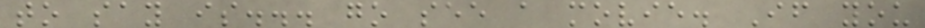to say is... go see a movie. If you
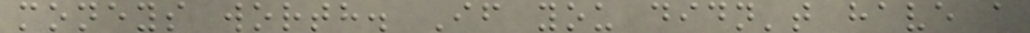moneys worth. If you didn't have a
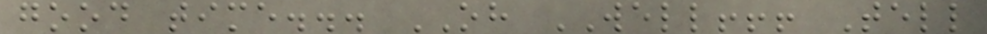good time... OH WELL!!! Tell
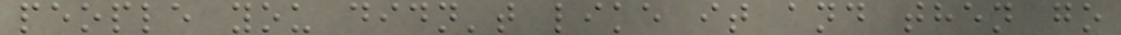people you didn't like it and then go
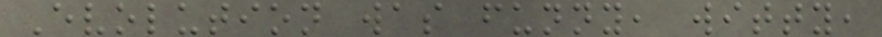Evolution was funny, witty,
